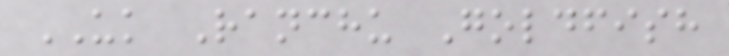UK Ranchu Goldfish
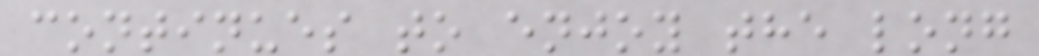continues to enjoy the long
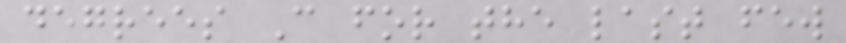degrees C for the last few
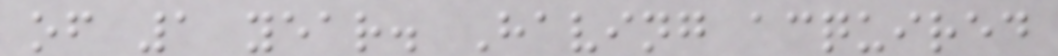of 1 year. Having acquired
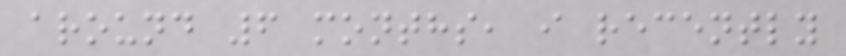around 6 months, i recently
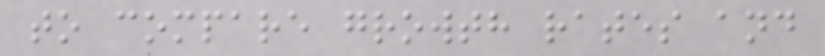to compare growth rates and
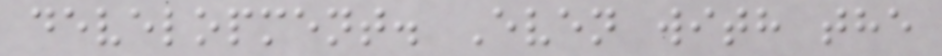development. Even with the
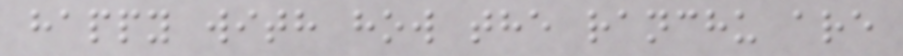happy with how the ranchu are
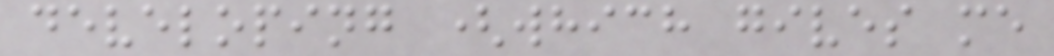developing (which gives me
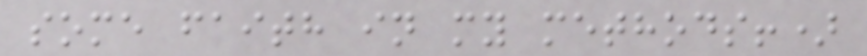some faith in my methods!)
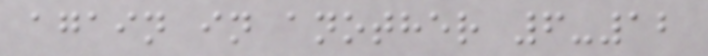again in another 6-12
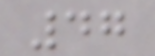47
